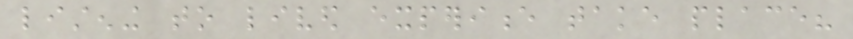listening to lived experience take place?
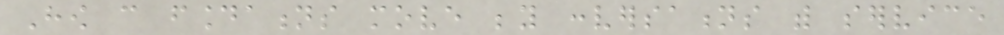How can foundations move beyond conversations with service
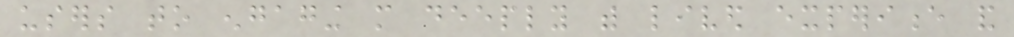users to engaging more deeply with lived experience and
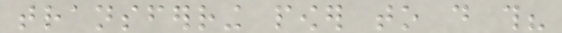transferring power to do this?
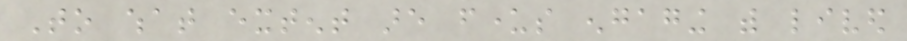To what extent are funders engaging with lived
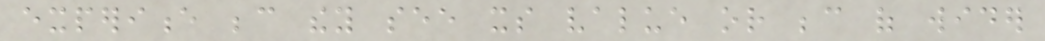experience because they see its value or because of wider
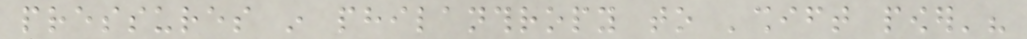pressures in philanthropy to 'shift power'?
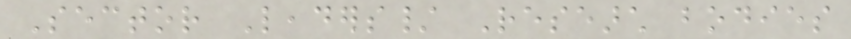Sector Leaders/ Research bodies
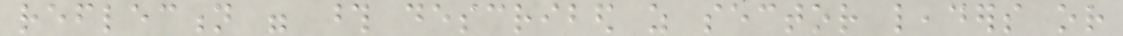reflection were those described as sector leaders or
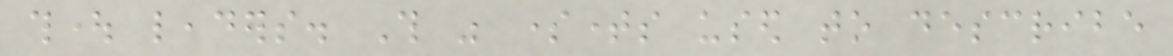thought leaders. This was sometimes used to describe
